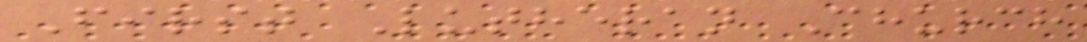First Lutheran Church
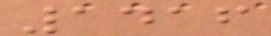1416
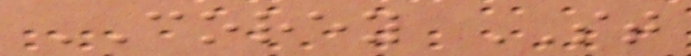COREY ST
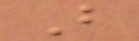B
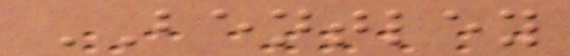BENTLEY
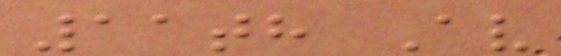11th Av
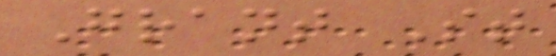Grant St
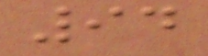94
